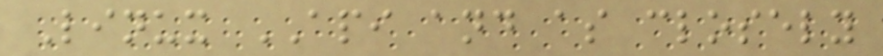Linux API and as closely
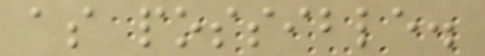as possible.
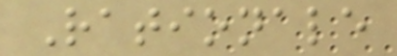Rationale
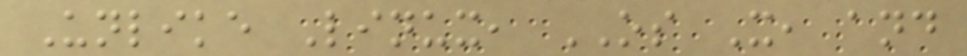Unlike Linux, OS X, and
